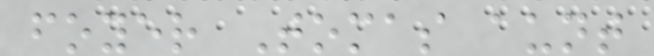foyer Tomas aunt
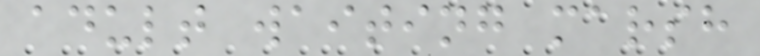adult waiting marsh
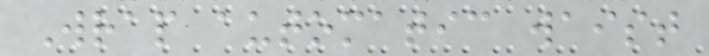Wrap automatic waist
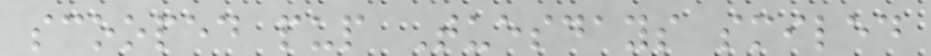scooped pup Tuesdays smiled
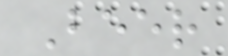Beer
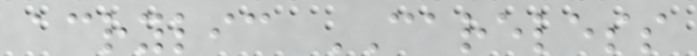acrylic CARELESS
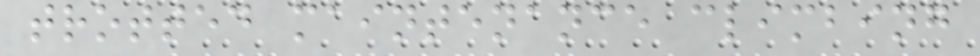trotted maintenance climbing
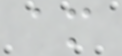am
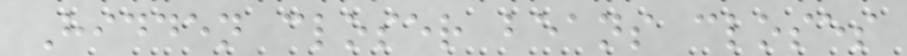Hidden closer beans closes
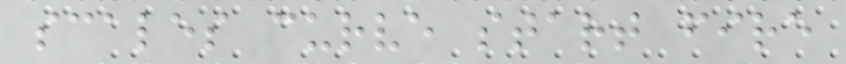scales curve start fire
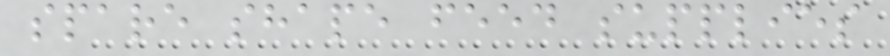spare shape feed supplies
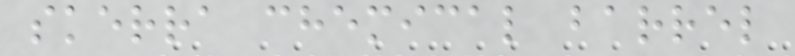skerra chemical barrel
